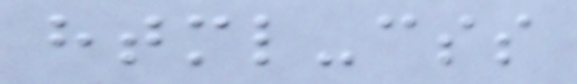html-css
